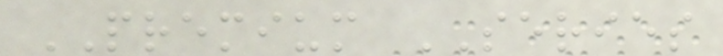PREMIUM SERIES
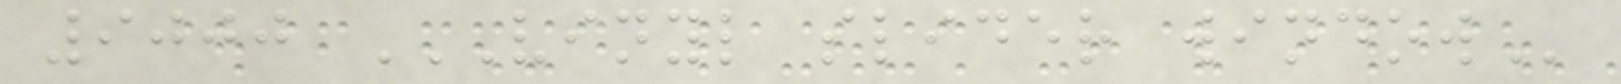9000 VINYL SLIDER WINDOW
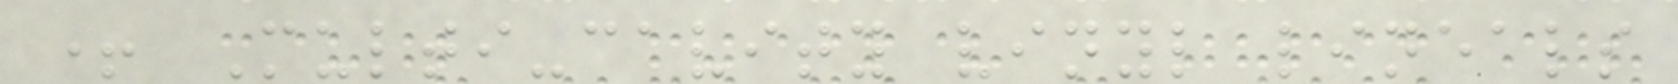+ Multi-cavity vinyl lineals
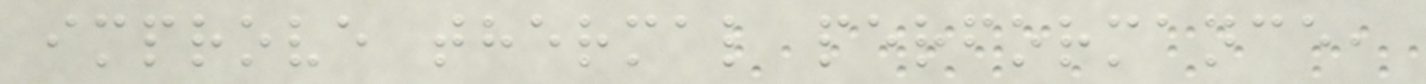improve thermal performance,
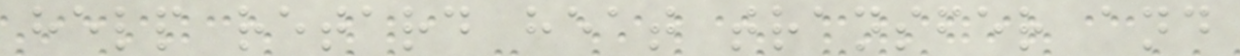help retard heat transfer and
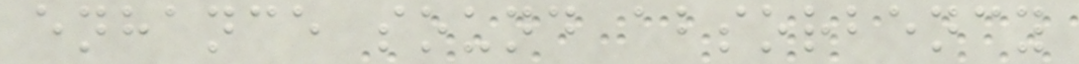enhance sound absorbency
